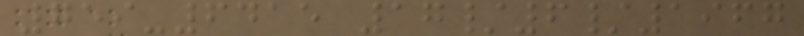759-6415 17/6/1967
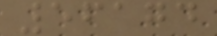56174
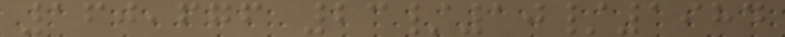160,676 23/10/1984
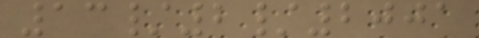13/2/2001
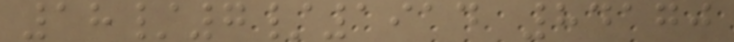18/7/1914 84170
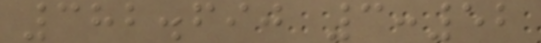382.690 3:52
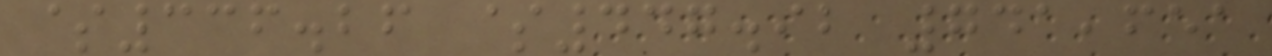$336.26 $447.92 741,651
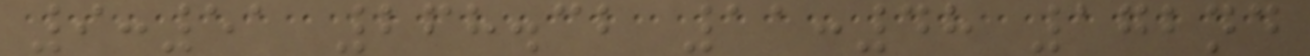9:51 268.32 11:48 172nd
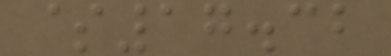$17.32
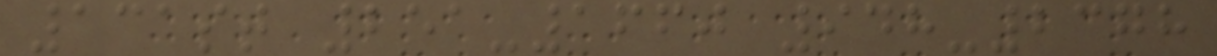131st 251-1660 948-2378
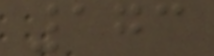173
